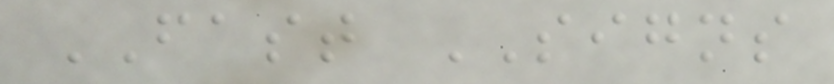FAST SIGNS
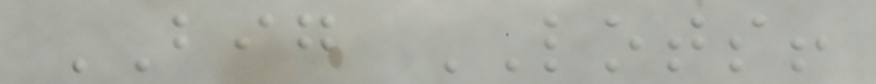BIG LOTS!
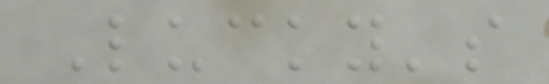Lucky's
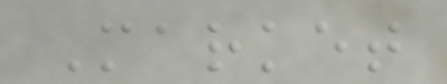Market
